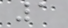1
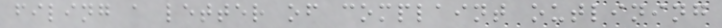filing a letter of complaint outlining
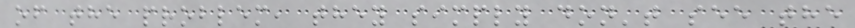of the problem, they simply don't see the
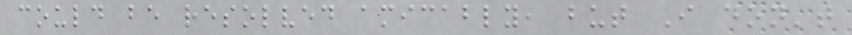could be resolved amicably, but I don't
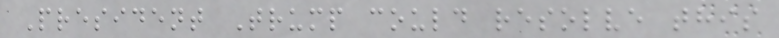President Trump could resolve this
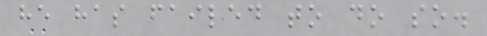he has failed to do so.
